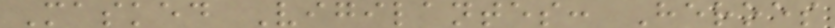Masked Vigilantes: Heroes
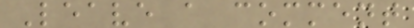Leave a comment
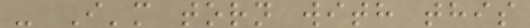- I'm torn with this
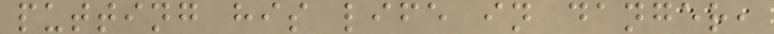putting his life in danger,
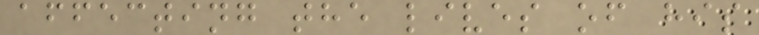affecting the lives of his
